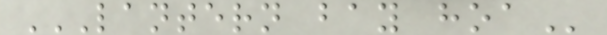LANTERN BAY HOA
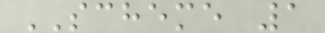SCHEME 1
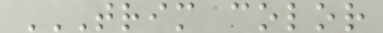TRIM COLOR
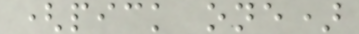(pick one)
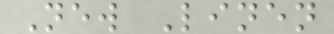New Linen
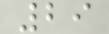29
